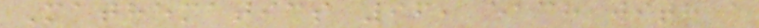Mathematics 96, each with a
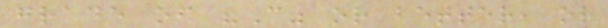grade of "C" or better, or
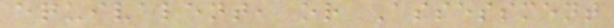equivalent, or Assessment
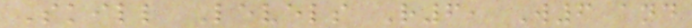Skill Levels R6, W6 and
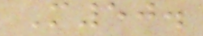M50.
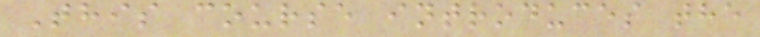This course introduces the
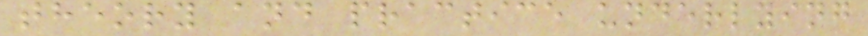theory and practice underlying
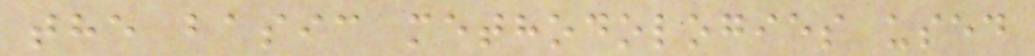the basic methodologies used
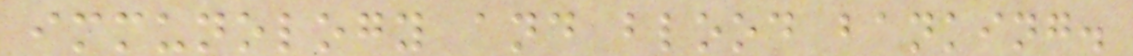immunology and blood banking.
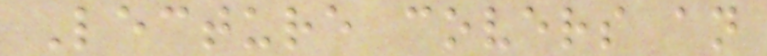Lecture covers an
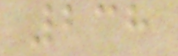238
